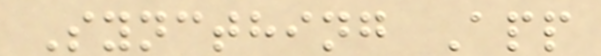Syncthing App
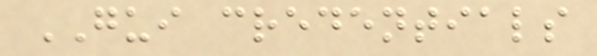GUI credentials
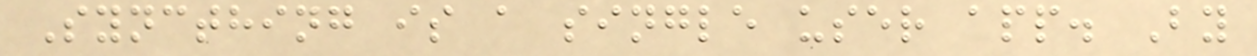Syncthing is a single user app. By
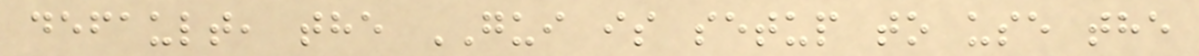default, the GUI is setup to use the
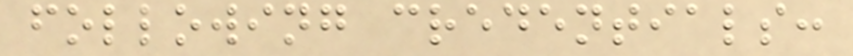following credentials:
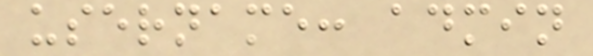username: admin
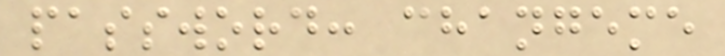password: changeme
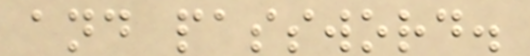and password.
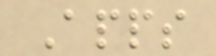Apps
